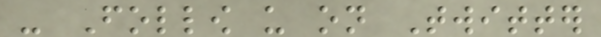- Follow us on Twitter
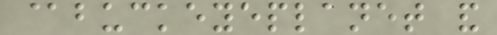@buckeyeplanet and
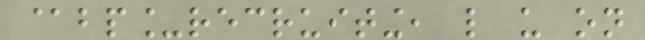@bp_recruiting, like us on
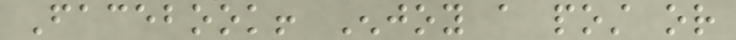Facebook! Enjoy a post or
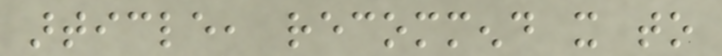article, recommend it to
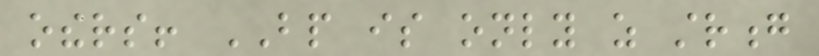others! BP is only as strong
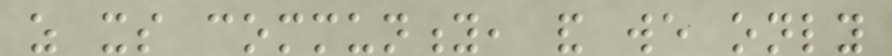as its community, and we only
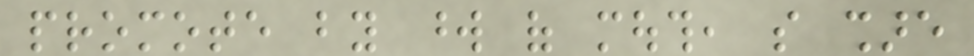promote by word of mouth, so share
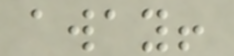away!
